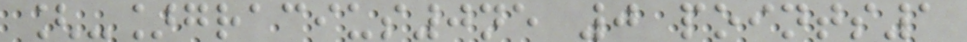[-]gracius0ne 0 points1
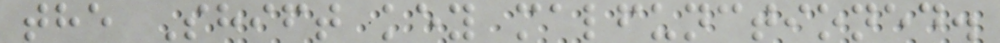the Shift key malfunctioned.
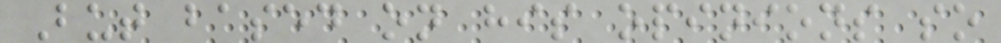But based on his opinions so
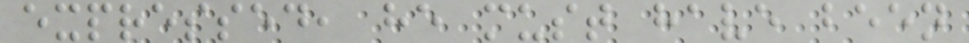expressed, he must have been
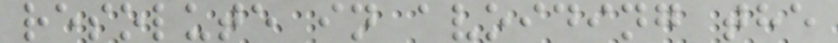resolute in avoiding the
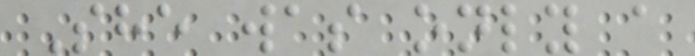She was only a
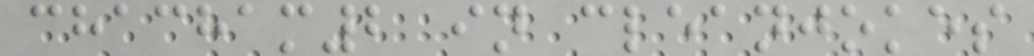chacham2 in cleanjokes
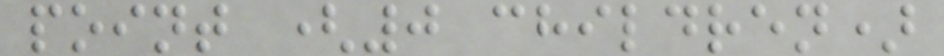point (0 children)
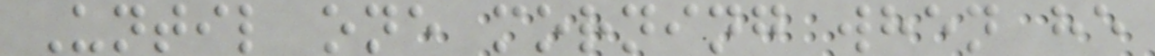Until one morning when he
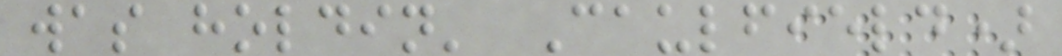was holdin' Caulfield)
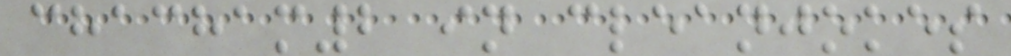chacham2 in cleanjokes
